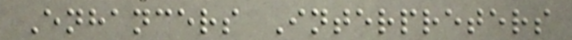Enhancers Interpreters
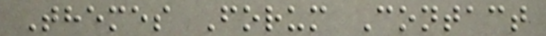Themes Forum Contact
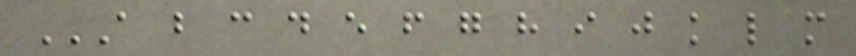A B C D E F G H I J K L M
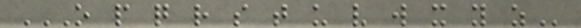O P Q R S T U V W X Y Z
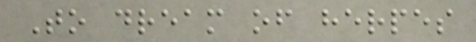To dream of herpes
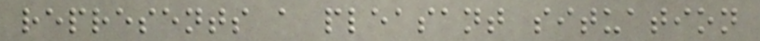represents a pleasant situation
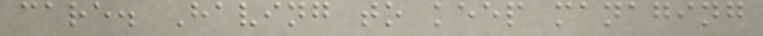care. Having to keep managing
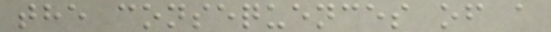the consequences of a
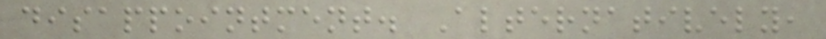disappointment. Alternatively,
